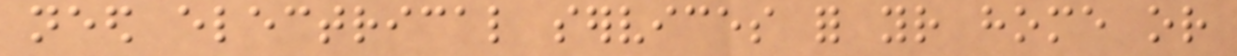need electrical services for your home or
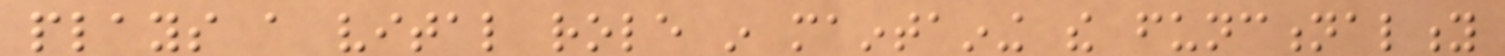plays a vital role in maintaining the functionality
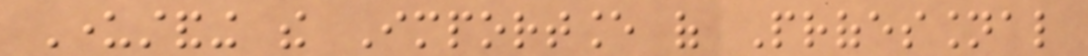Understanding the Importance of Professional
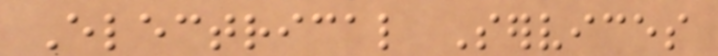Electrical Services
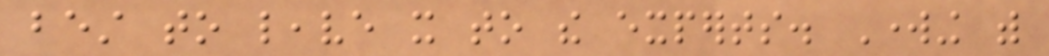best to leave it to the experts. Working with
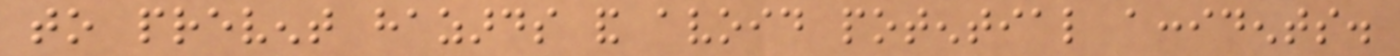to prevent hazards and avoid potential accidents.
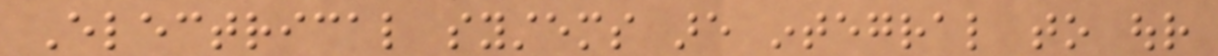Electrical systems are integral to our
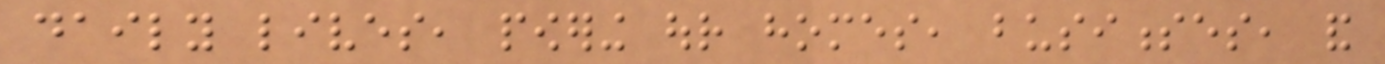daily lives, powering our homes, businesses, and
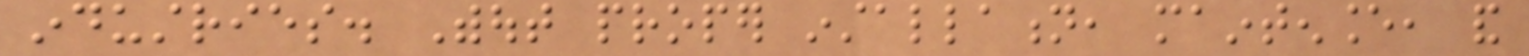industries. Without proper installation, maintenance, and
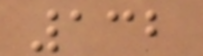132
